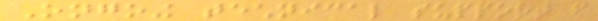Ongoing technical support from
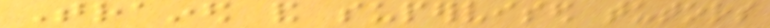Trained and supervised tutors
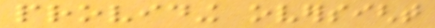providing oversight
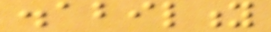disability
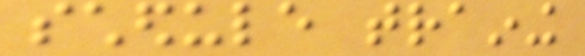schedule training
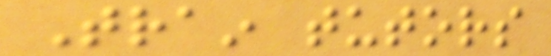Train tutors
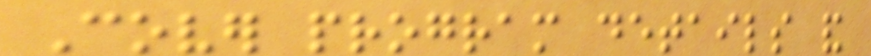Cover program details and
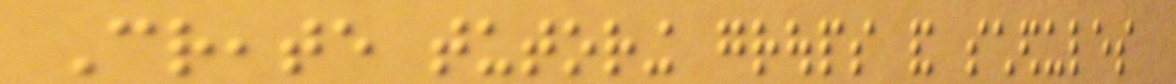Create tutoring groups and schedules
